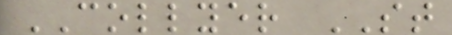COLLYER ST
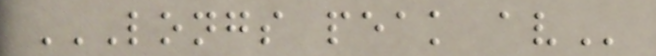LONGS PEAK AV
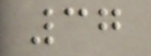37
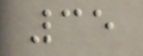35
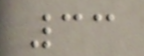33
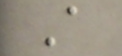A
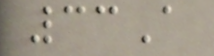33A
